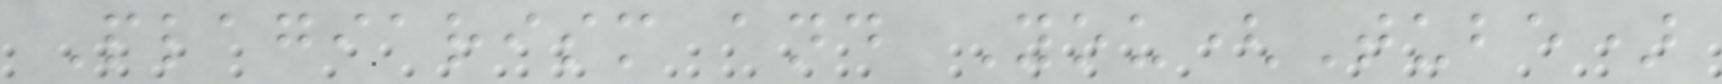Plagiarism and You(Tube)
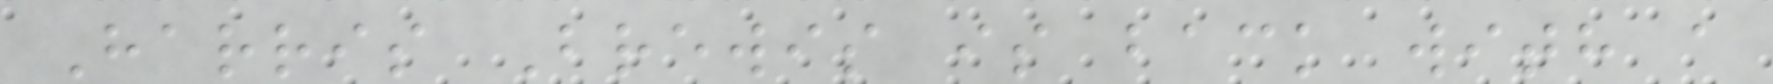Harris Brewis is back with a
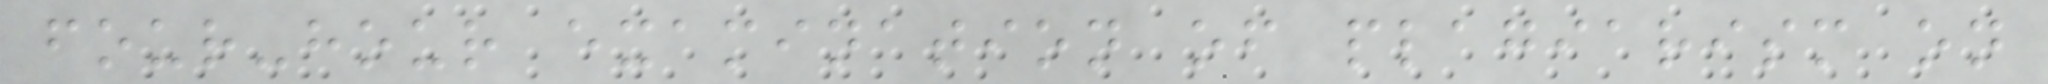four-hour examination of plagiarism on
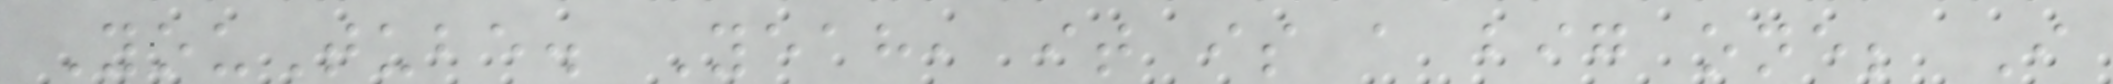YouTube. Yeah, it is a big one; I
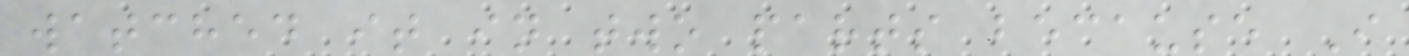watched it in two parts because I
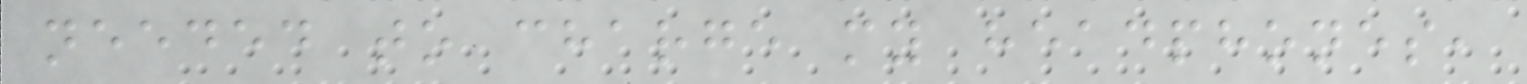needed to charge my headphones,
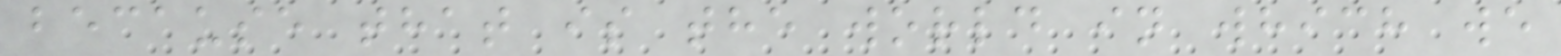because that is the world in which we
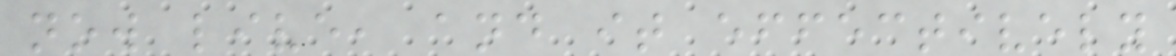now live, and it effectively
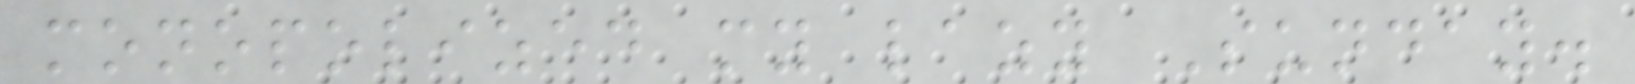monopolized my lazy Sunday.
